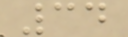34
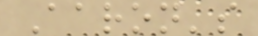Aaron's
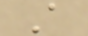A
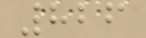826
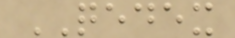QEDEX
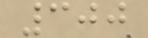300
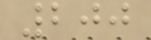200
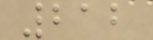212
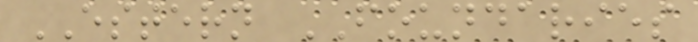ESTERN FOUNDARIES
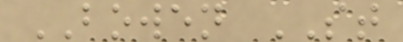BOWEN ST
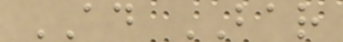AD BAR
